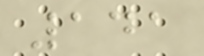141
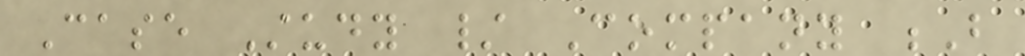Case Study / Company B
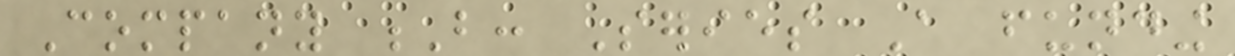Company B: Series A funding
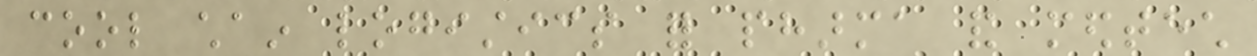cool chain logistics for pharma and medtech
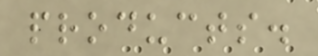products.
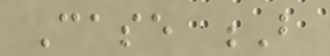Case B
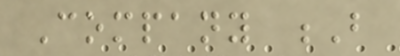Company B
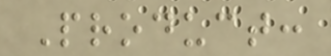Product:
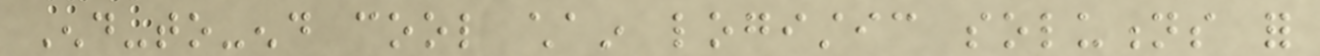End-to-end cool chain logistic solutions for
